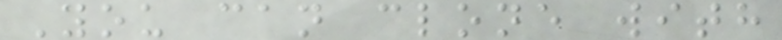You can clone with
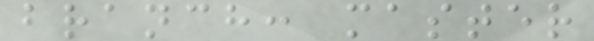branch: master
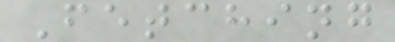Fetching
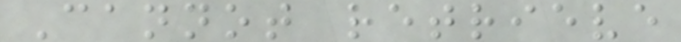Cannot retrieve
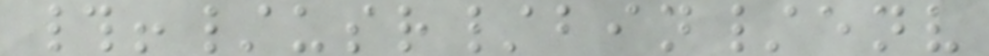#!/usr/bin/env
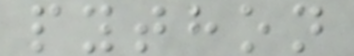python
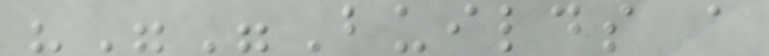"""Builds a
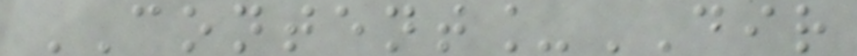CONTENT_DIR
